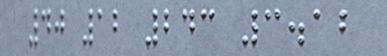40 12 243 3.12
